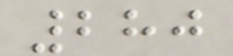280
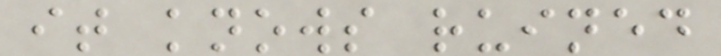it knows ruined
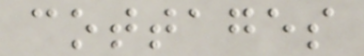cottages
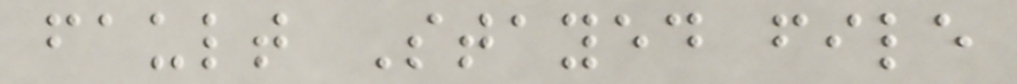fault Stayed file
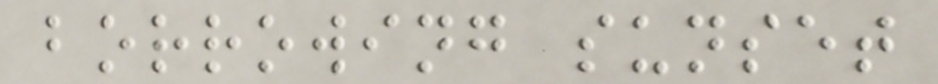borrowing sunset
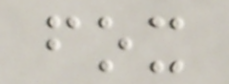fox
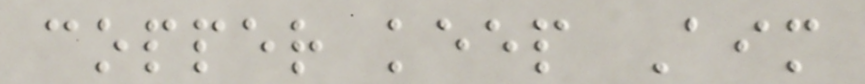copper keep Aim
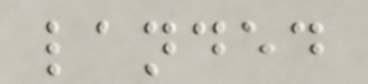landed
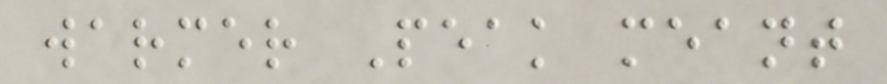warmer Peak meant
